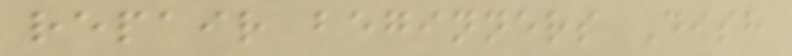repair beginners Dish
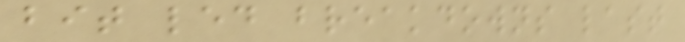bit led breakdowns last
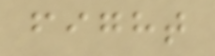fight
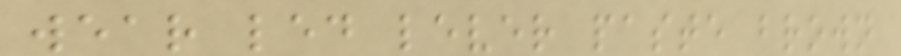wear led lever paste brown
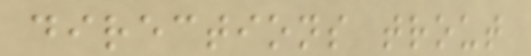directions trout
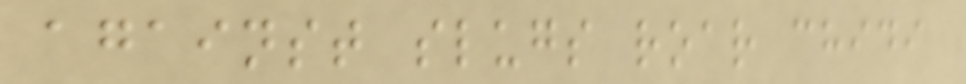against slugs roar chidi
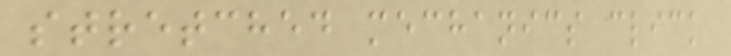stretched mechanics click
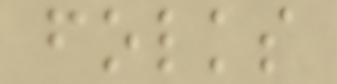folks
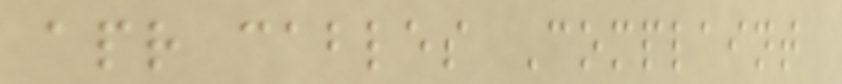apr cables Complaint
